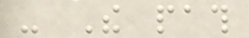- The path
